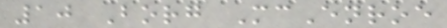10 Borg McEnroe
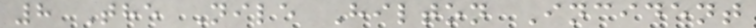8 The Nile Hilton Incident
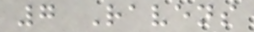7 Ravens
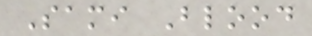Sami Blood
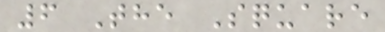6 The Square
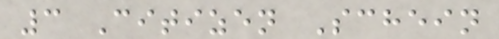3 Citizen Schein
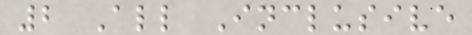2 All Inclusive
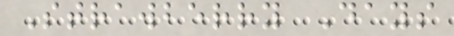Strawberry Days
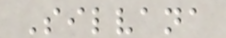Silvana
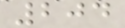204
